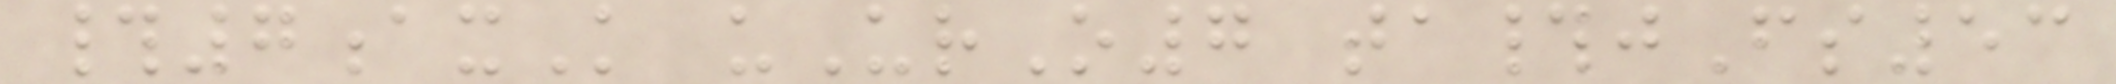#7axK uUrO7 ta#jFs53
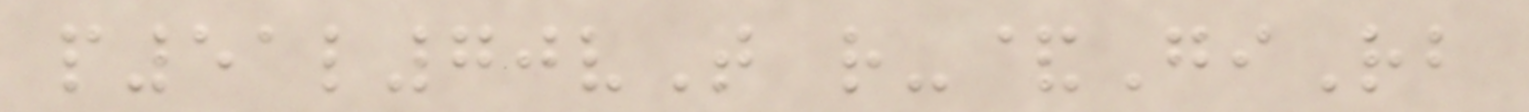p51l70vT r-&GiRb
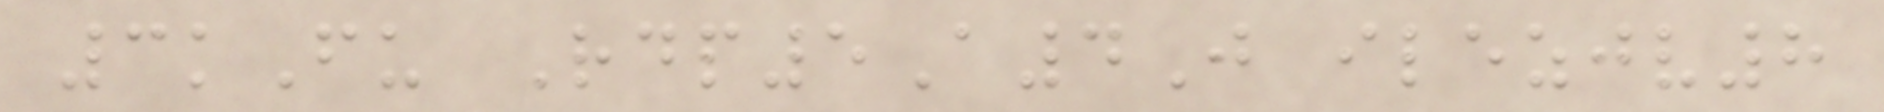3kFu Rdp5A4J ilezjv8
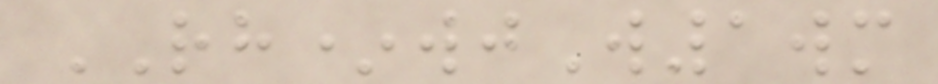RH*wjW1wm
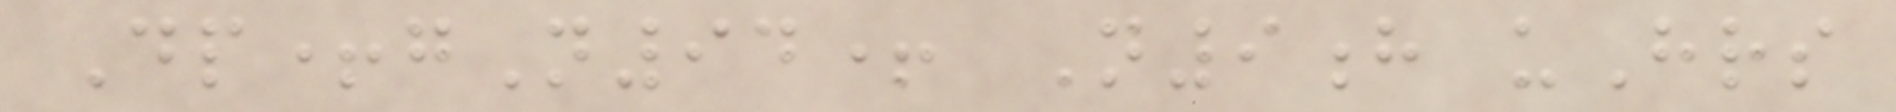Dp+gN94+ N9h uHrs
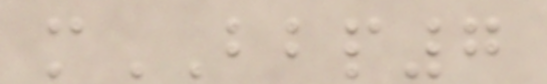mBBP7
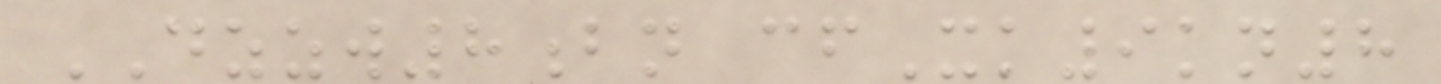DZZW8bn cfXk9kn8
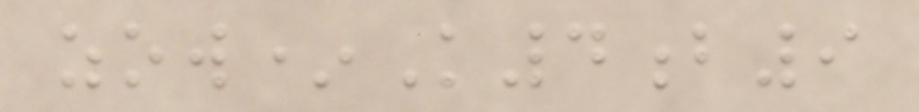zow*K4b9
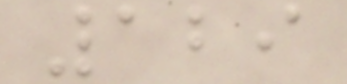129
